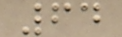64
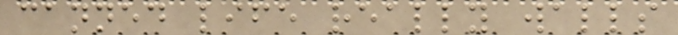canned life really walls
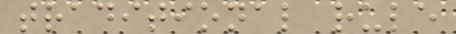traditional rule
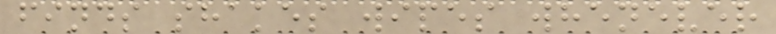finds shakes wipes whenever
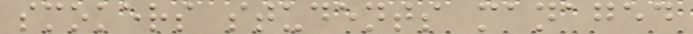smokers students managed
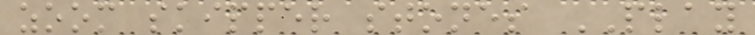zoom skipper stones PLAY
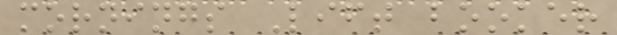mornings Lift booker
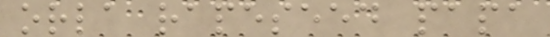orla rapeseed papa
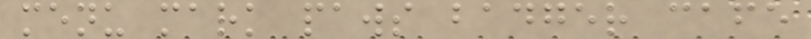menu mark paws badger cafe
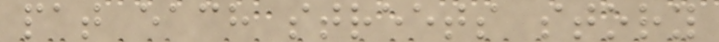pat each streets story
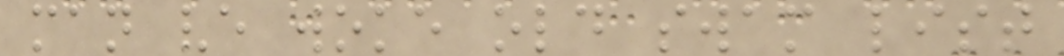man ve woke old swam list
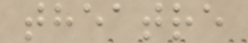theatre
